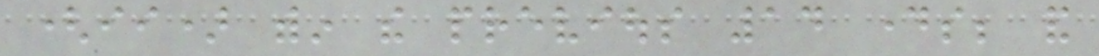(ii) within the previous 14 days; and
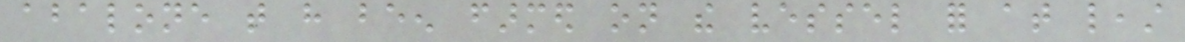abalone that have been farmed on the vessel for at least
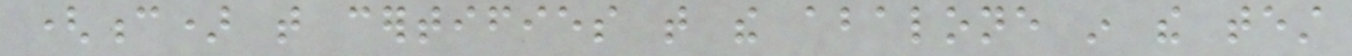(c) that certifies that the abalone in the test
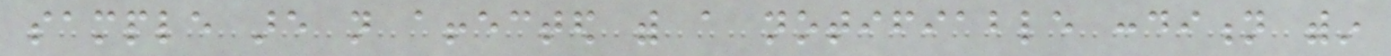sample are not affected with a notifiable condition within
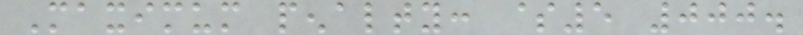Maximum penalty: $5 000.
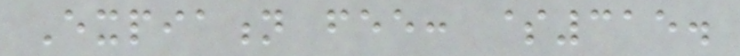Expiation fee: $315.
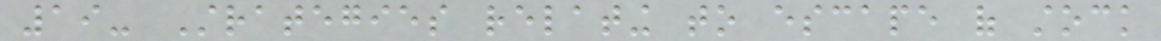19- Strategies relating to escape of stock
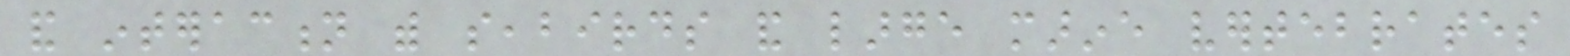and interaction with seabirds and large marine vertebrates
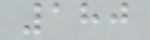180
